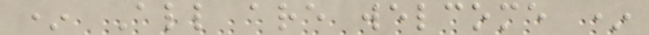* All are welcome *
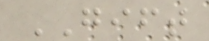GIFT
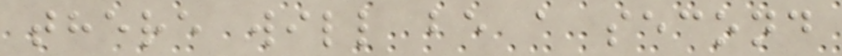there will be a second
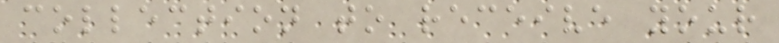collection to receive your
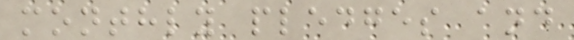monthly pledges and
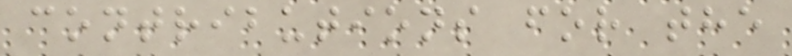contributions for the
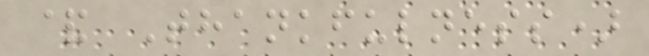& Thankfulness)
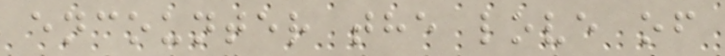encounter the love of
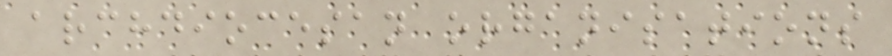archdiocesan organisations
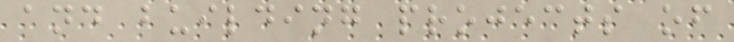and building projects of
